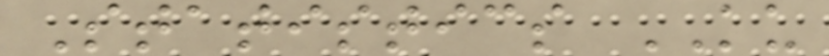Statistics KU
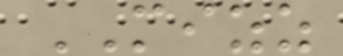MIZZ
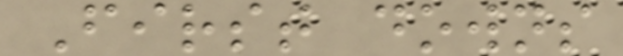First downs
